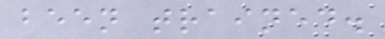been trained.
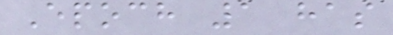Epoch 1 has
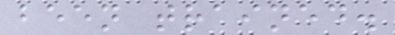been trained.
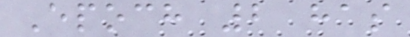Epoch 2 has
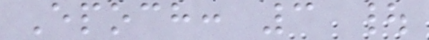Epoch: 3 |
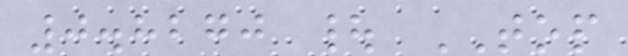0.8270 | TOP
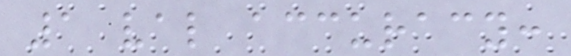1 val accuracy:
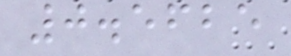0.5625
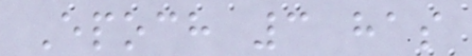Epoch 3 has
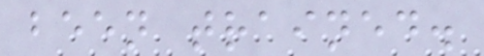been trained.
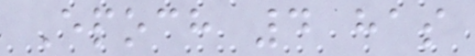Epoch 4 has
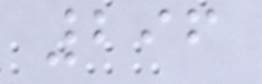296
